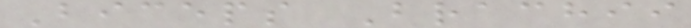Biceps Brachii
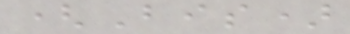(Bis)
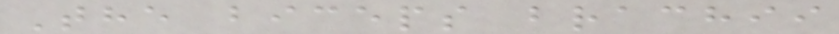The biceps brachii
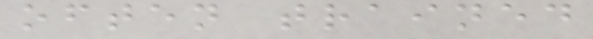often trained
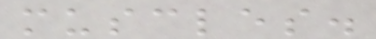muscles.
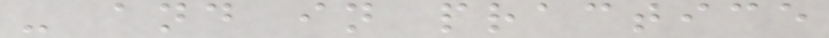- and in practice
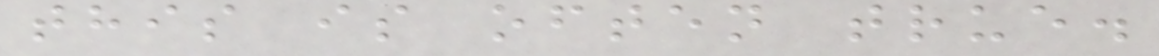this is often true.
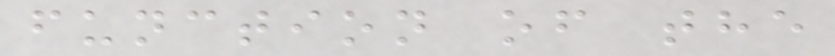function of the
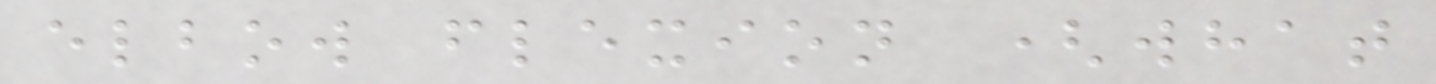elbow flexion (what
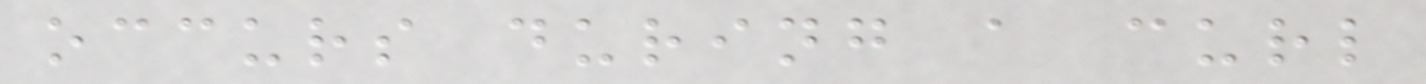occurs during a curl
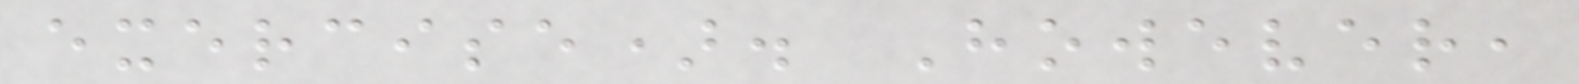exercise). However,
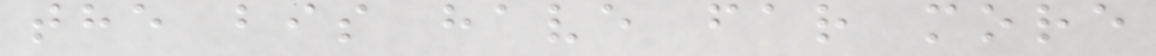the bis have far more
